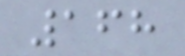168
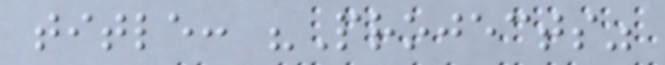title: "Projects"
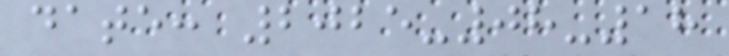date: 2025-08-18
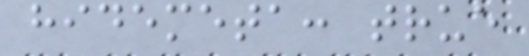hidemeta: true
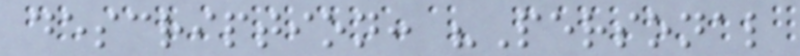description: "Personal
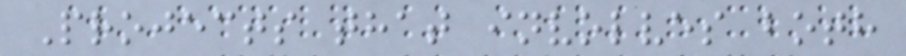Projects that involves both
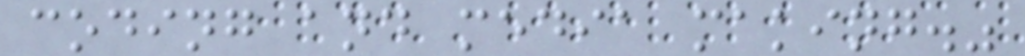coding and media making."
